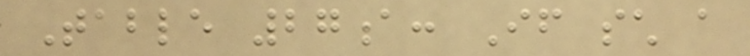Table 27a: If such a
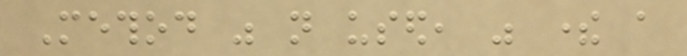Method was not used, was there a
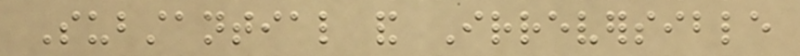Substantial and Irreversible
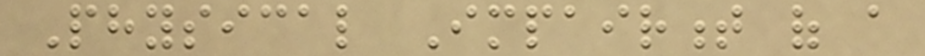Physical Impairment of a
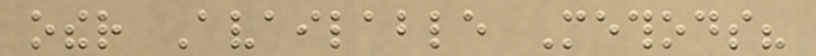other Available Methods?
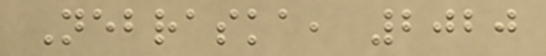Nebraska, 2020
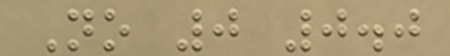No 0 0.0
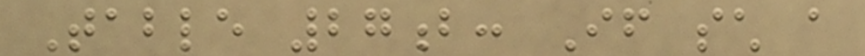Table 27b: If such a
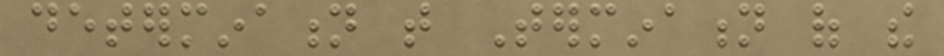determination that Termination of the
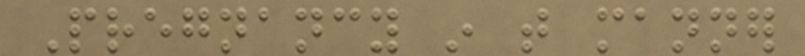Pregnancy in that manner
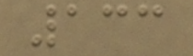133
